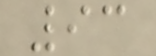93
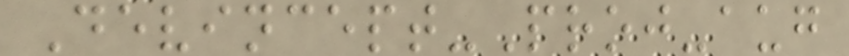Devincept-Proj-aug
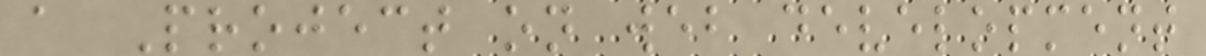a Project on web development
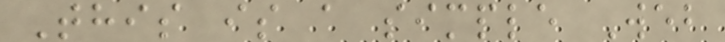This is a simple Web
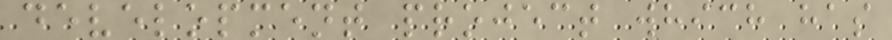development project which has
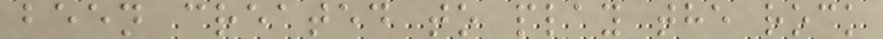been created to play the rock
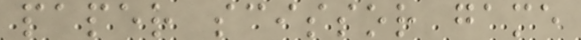paper scissor game
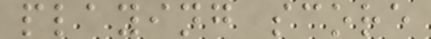playing score
